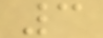3
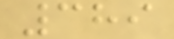389
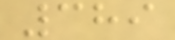389
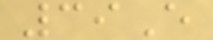39E
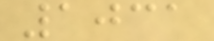1031
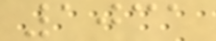1031
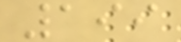199
